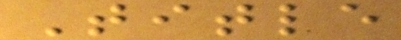Title
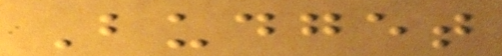Budget
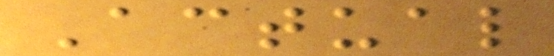Actual
